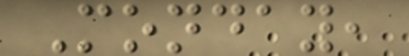Monday,
